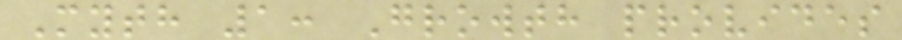Myth 1: Growth provides
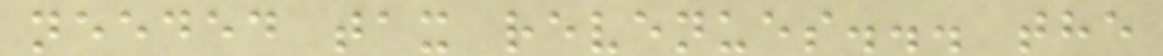needed tax revenues... the
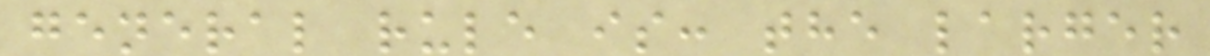general rule is: the larger
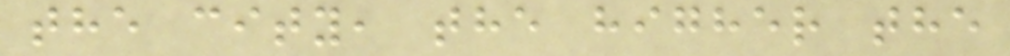the city, the higher the
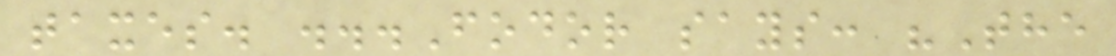taxes. ...Fodor says: "The
